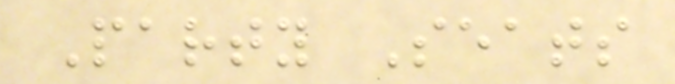Party Seats
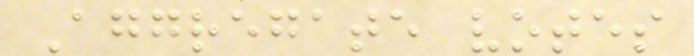Aggregate votes
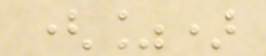(%)
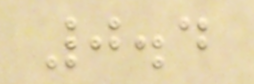0.4
